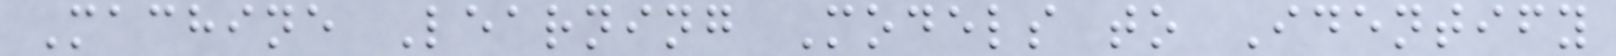Machine Learning Models to Identify
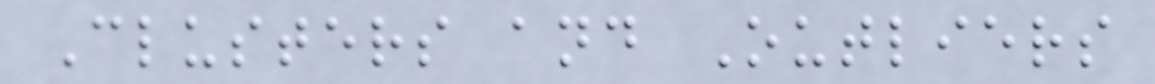Clusters and Outliers
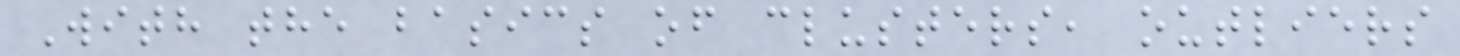With the basics of clusters, outliers
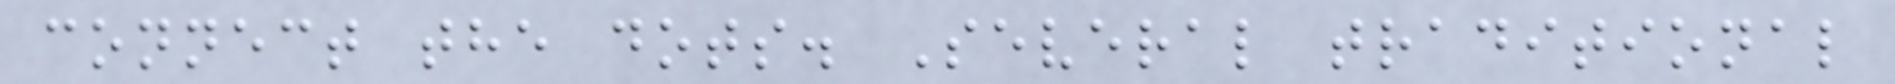connect the dots. Several traditional
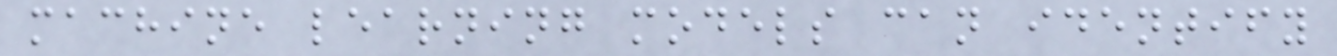machine learning models can identify
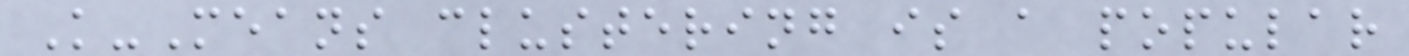K-Means clustering is a popular
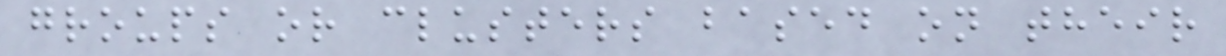groups or clusters based on their
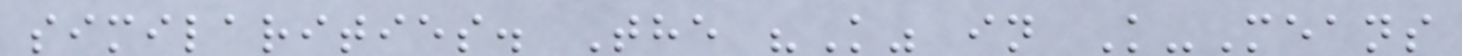similarities. The "K" in K-Means
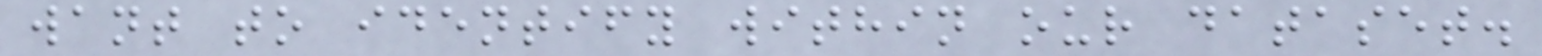want to identify within our dataset.
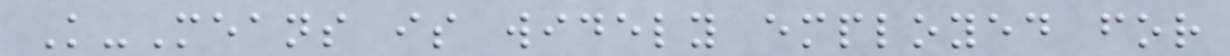K-Means is widely employed for
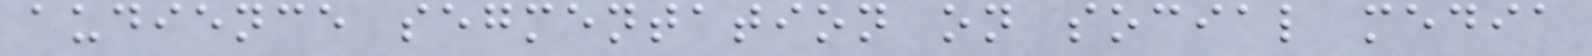audience segmentation on social media
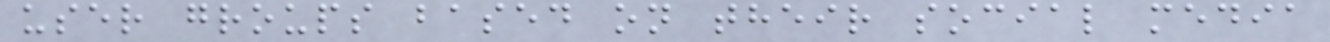user groups based on their social media
